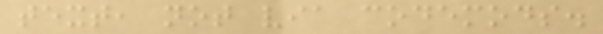text, not via codemods.
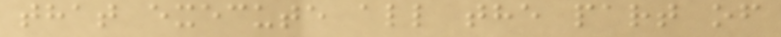that execute all the part of
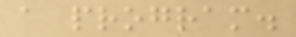a program.
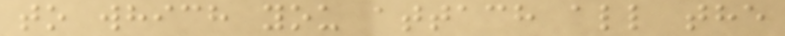to which you attach all the
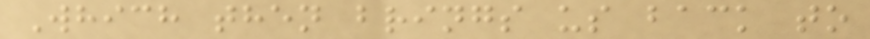Which then brings us back to
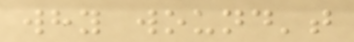why wound't
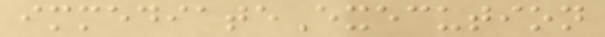immediateExecution
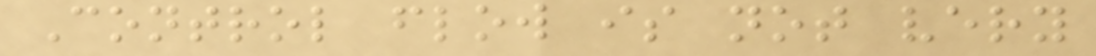Control flow is not very
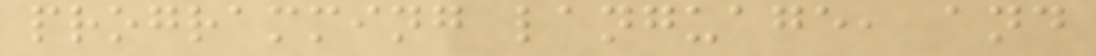programming language, and
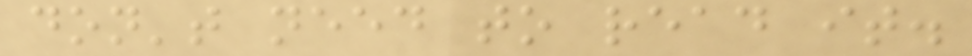don't need to read it.
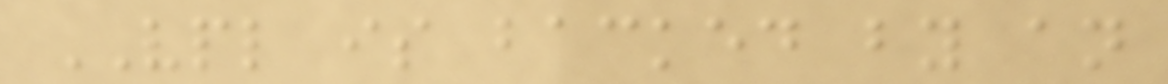VPL is backed by an
